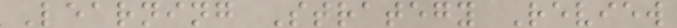Learning Strategy Review
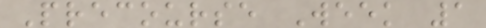Precourse Week 1
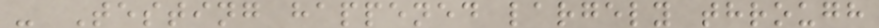- Testing happened largely through
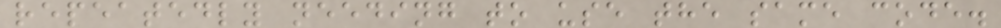repeatedly needing to use the same code.
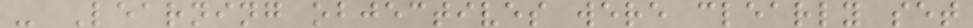- Learning objectives were clearly set
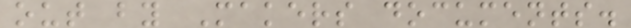out by Makers documents.
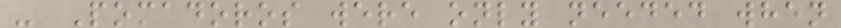- Pomadoros were only needed when
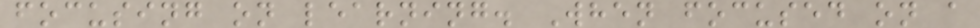focusing on learning. When focused on a
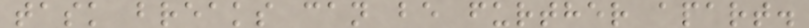task breaks can be further apart.
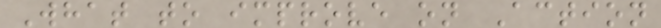What to improve on Action
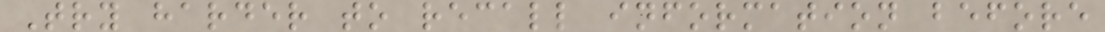Try harder to recall information before
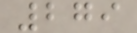279
